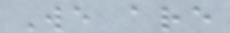We are
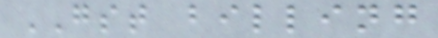GST billing
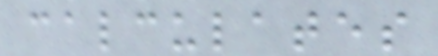calculates
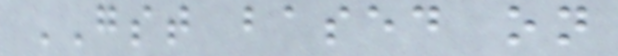GST based on
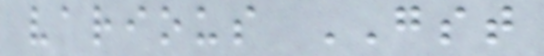various GST
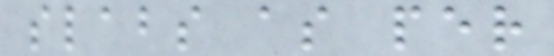slabs as per
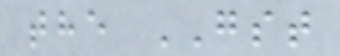the GST
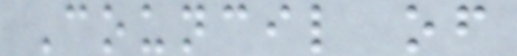Council of
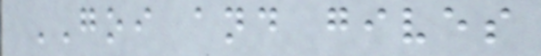GOI and gives
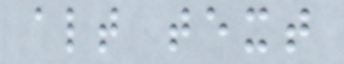alt text
